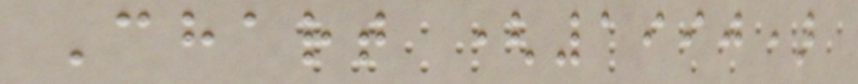Chart (1990)
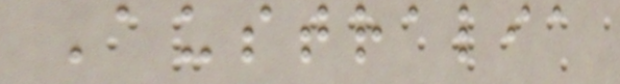Australia
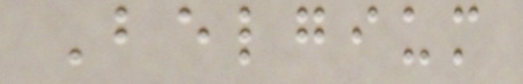Belgium
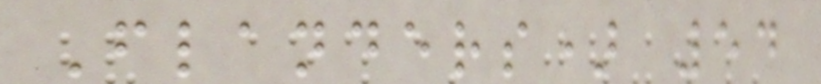Flanders) 54
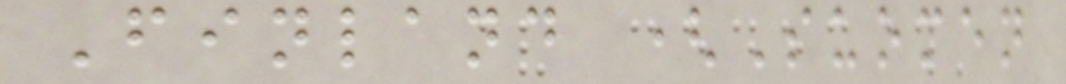Finland (Suomen
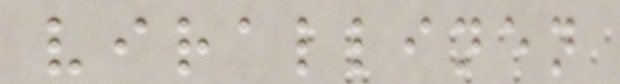virallinen
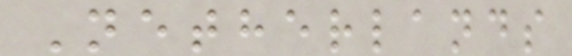Netherlands
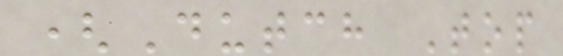(Dutch Top
